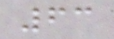63
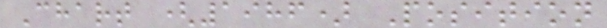Chart (1986) Position
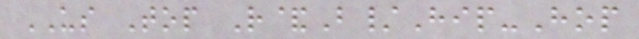US Top R&B/Hip-Hop
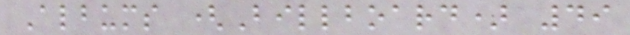Albums (Billboard) 49
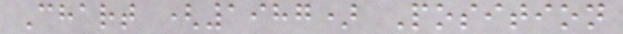Chart (1987) Position
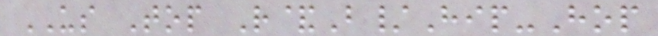US Top R&B/Hip-Hop
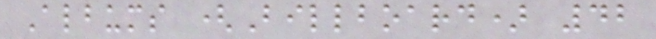Albums (Billboard) 42
